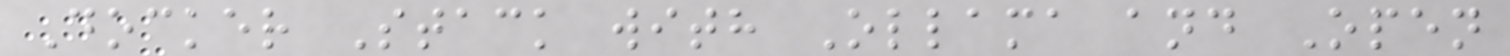Docker Stack with Ollama and Open
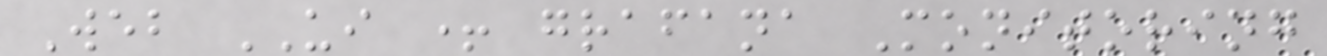Web UI + grafana Monitoring
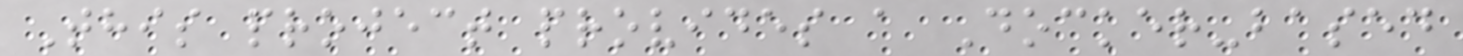This project provides a Docker-based
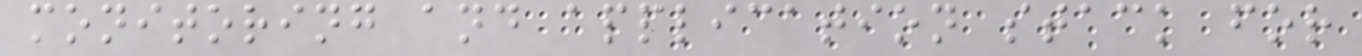monitoring and application stack for
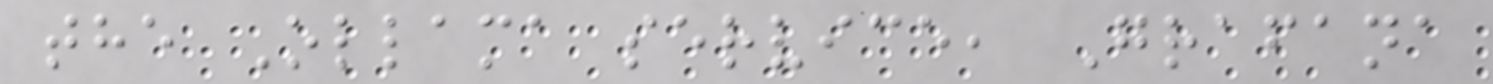the Ollama service, Grafana
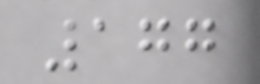177
